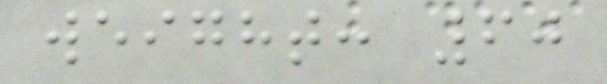weight: 60
